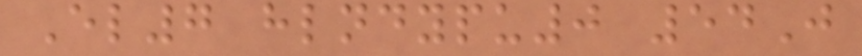El7 hlndypu0 54J
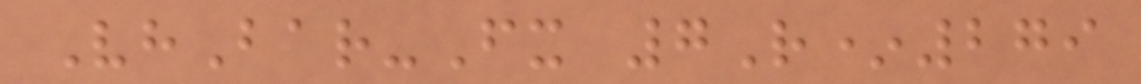VhBar-Fx 7R*279
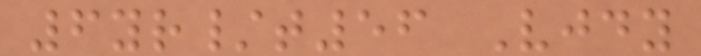6yr/t56 Vjdy
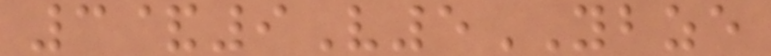3&9V5YBZE
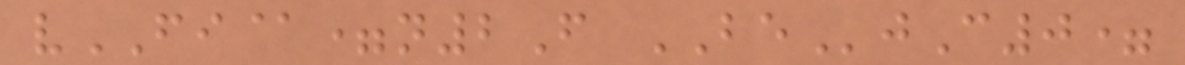vFI@=n2F BEjC0=
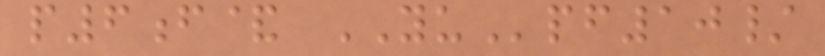p6f& YUpf10/
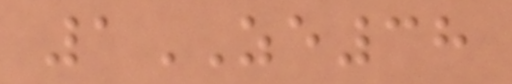1ZE38
